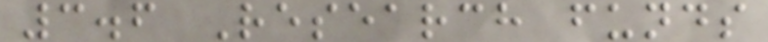3.6 Research funds
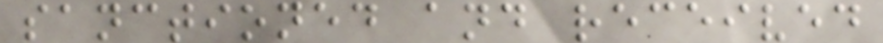sanctioned and received
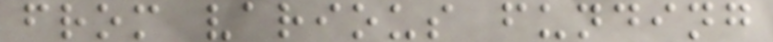from various funding
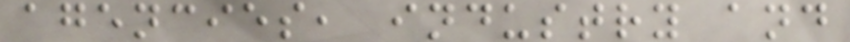agencies, industry and
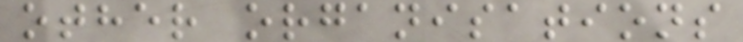other organisations
